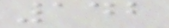142
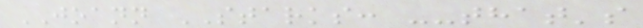JOANN STARKS: --that's
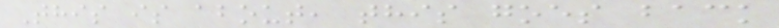This is about, this goes back
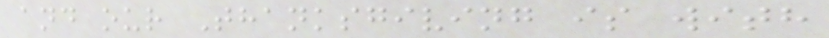and our Thanksgiving is with
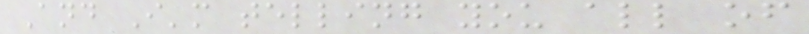And I'm telling you all of
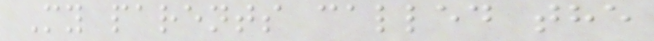My parents called the
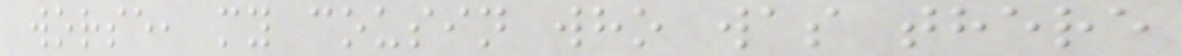worse, my cousin who was there
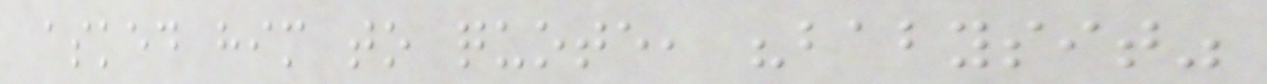asked him to quote, "babysit"
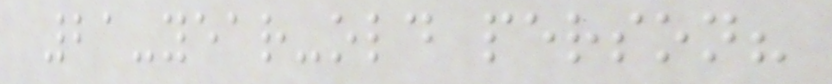21-year-old person?
